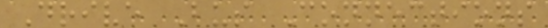Drive Bus Connections
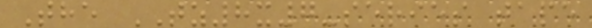The TZ8x7-series tape
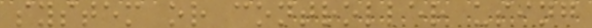system or controller using
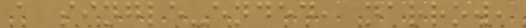a single-ended, narrow,
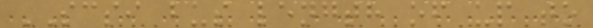SCSI bus length of up to
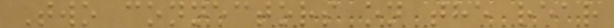Two connectors on the rear
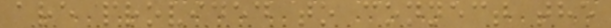are provided to connect the
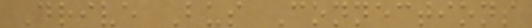Drive Bus Connections
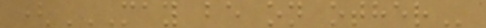(MAY BE ON OTHER
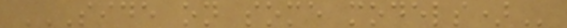SIDE ON SOME MODELS)
